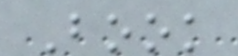Book
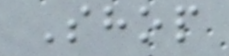Shop
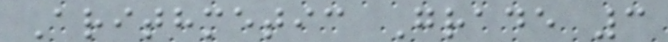Arithmetic Grade 3
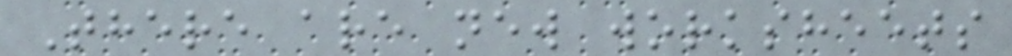There are new worksheets
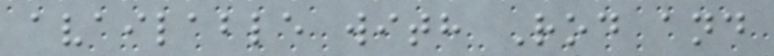available with Rod and
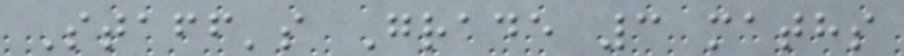Staff's Grade 3 maths
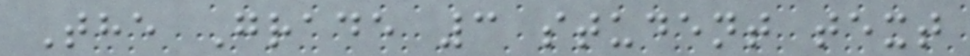The Grade 3 student text
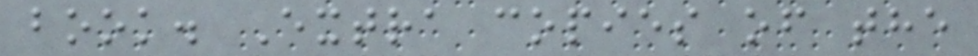book. Extra copies of the
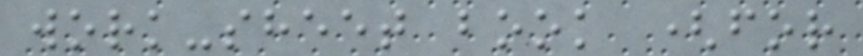work-sheet book (for
